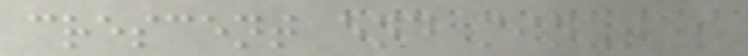crescent end minutes
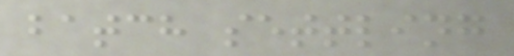batch settling
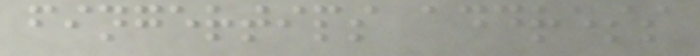fingertips address
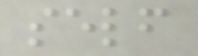self
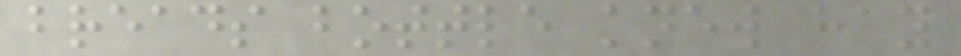breads bottle knew hay
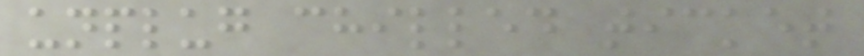unplug chilled ticket
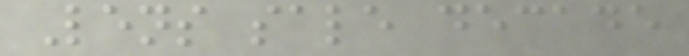Lens sale decade
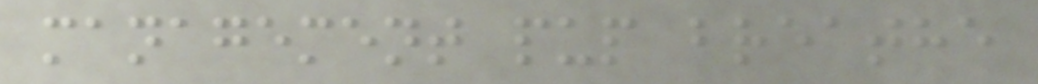management pup breathe
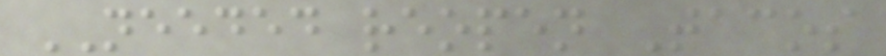NEEDED reopen Tacos
